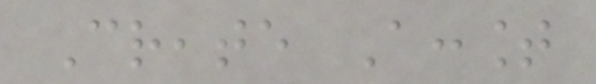Create Account
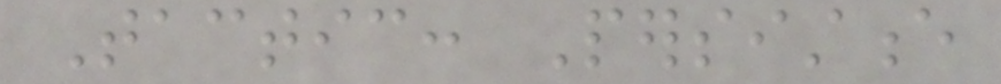Tactic: Persistence
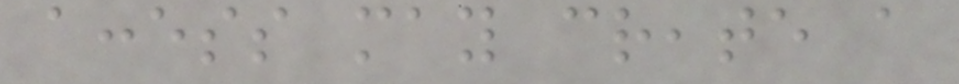access may create a
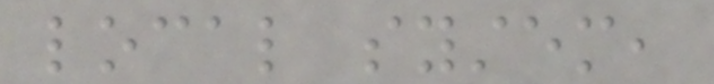local system,
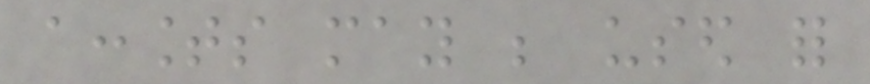accounts may be used for
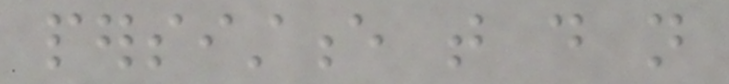persistence that do not
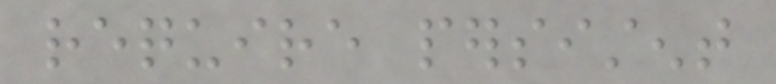require persistent
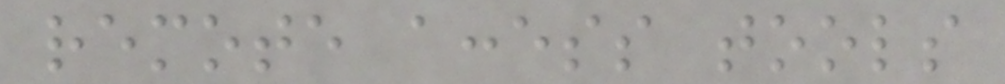remote access tools
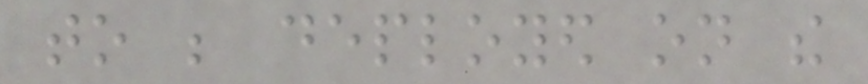to be deployed on the
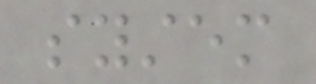system
